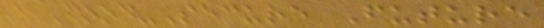a Food-Secure Future
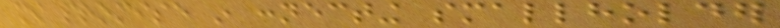show promise in connecting smallholder
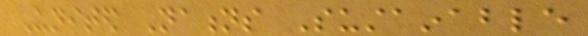United Nations Sustainable
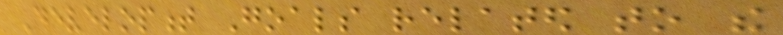Development Goals related to the
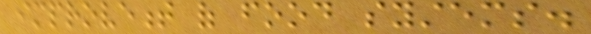improvement of food systems.
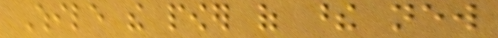While the power of these new
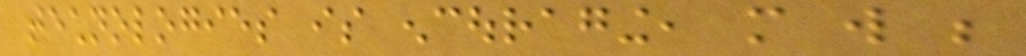technologies is encouraging, more will be
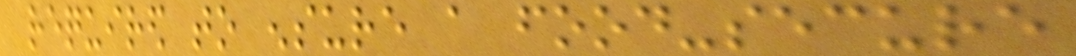required to ensure a food-secure
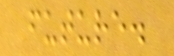future.
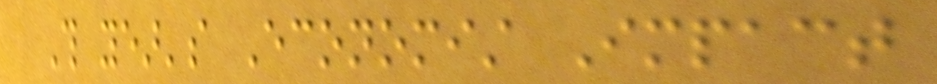This year's Economist Impact
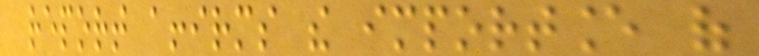report affirms the importance of
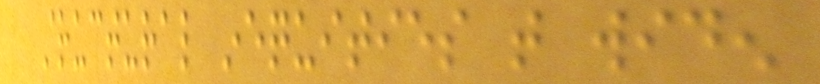structural inequities that widen
